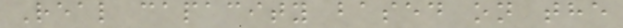Real capacity based on the
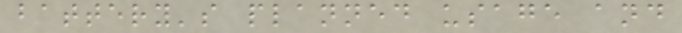battery's planned usage and
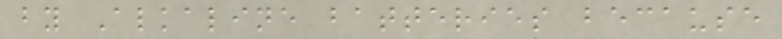by Alkaline batteries because
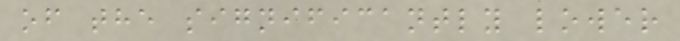of the significantly lower
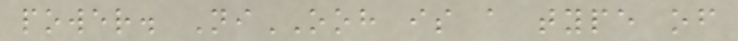power. NiOOH is a type of
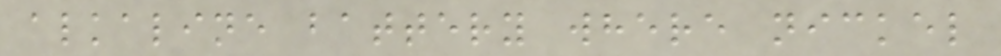alkaline battery where nickel
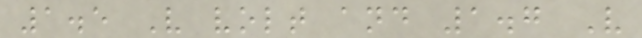1.5 V volt and 1.7 V
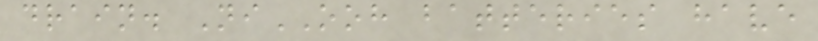drain. NiOOH batteries have
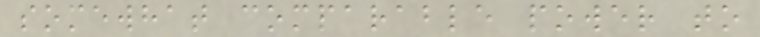somewhat comparable power to
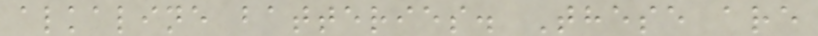alkaline batteries. These are
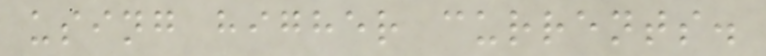using higher currents.
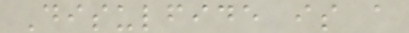Disulfide is a
